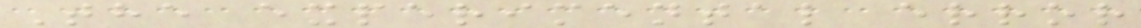The experimental error
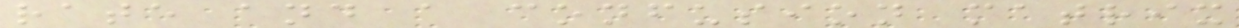rate and a confusion matrix
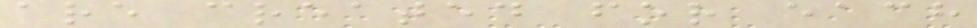are created for each
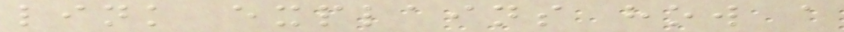link explains how a
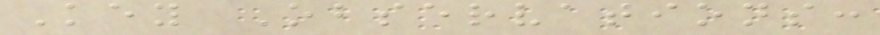Key Observations:
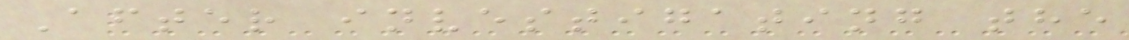After investigating the
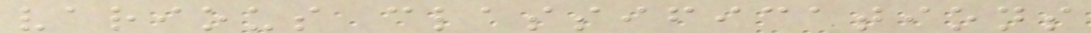various classifications
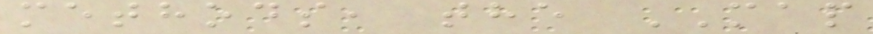methods, the MAP
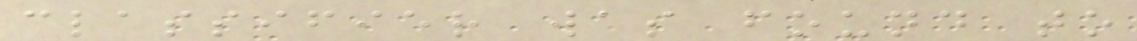classifier was found to
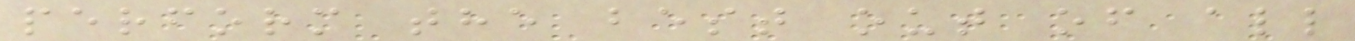perform the best out of all
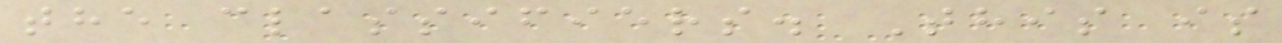the classifiers. This is
